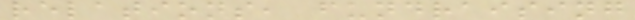relations, fundraising
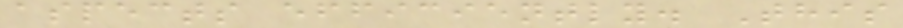aspects efficiently. This
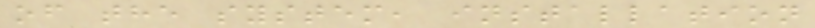of the system, installation
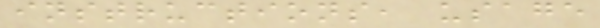instructions, usage
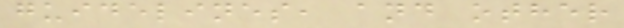guidelines, and other
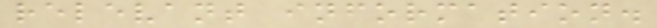relevant information.
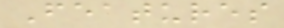Features
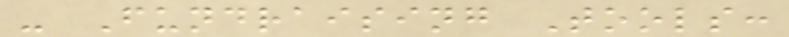- Fundraising Tools:
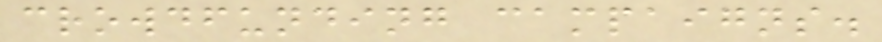crowdfunding campaigns.
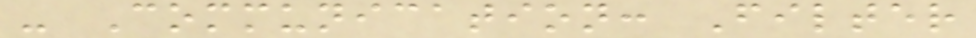- Communication: Filter
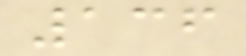136
